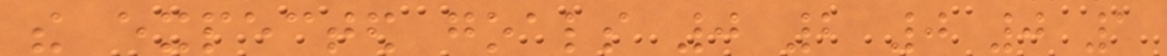the expected goals 0 2 0 0 1
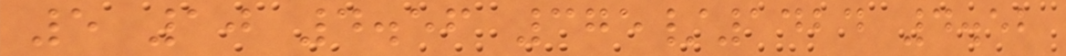5 10 4.56 375/1424 4.52
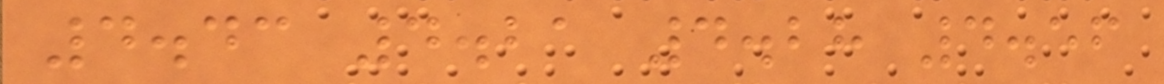4.43 4.21 4.28 4.56
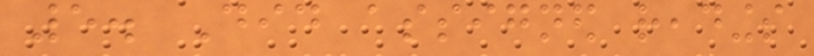5. Did assigned readings
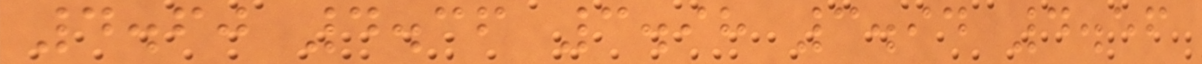4.60 4.36 3.98 3.94 4.56
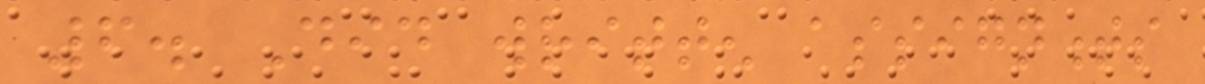6. Did written assignments
